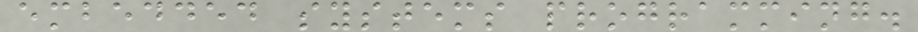embedded systems programming.
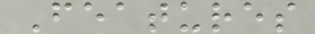Features
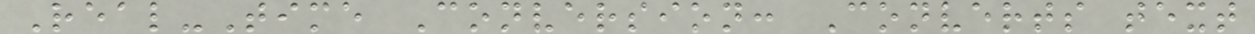Real-Time Conversion: Converts text
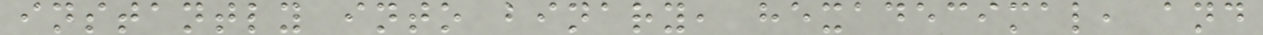instantly into binary, hexadecimal, and
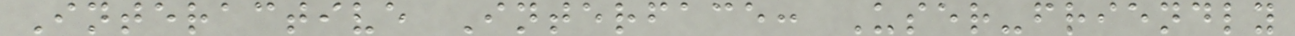Interactive Interface: User-friendly
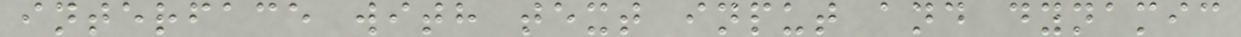interface with text input and dynamic
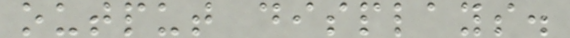output displays.
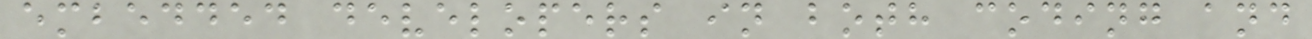embedded developers in both coding and
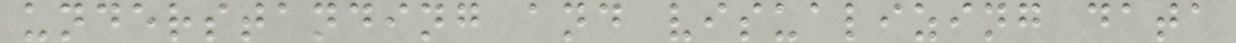understanding and visualizing data
